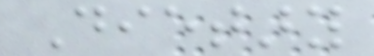Dietary
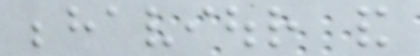behaviour and
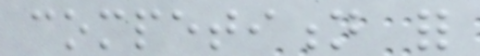competition for
